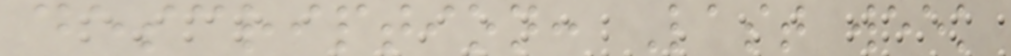description: Last week
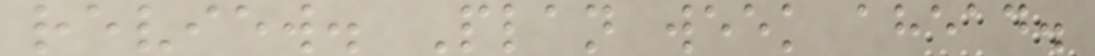review. Plan week ahead.
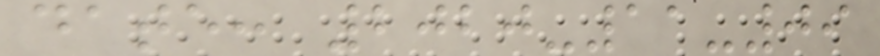date: 2020-11-09
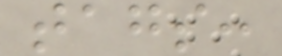tags:
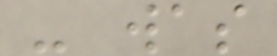- was
